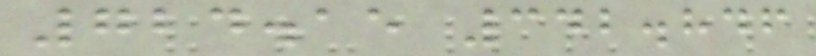724.15 342.846
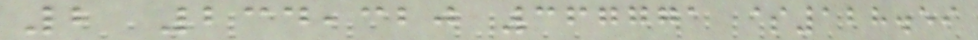2 234,320 367771 $128.59
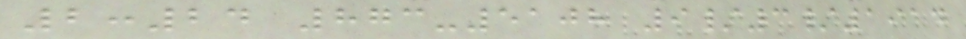2:24 873-5108 9/3/1914
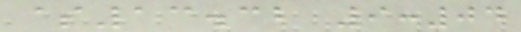$13.32 9:04
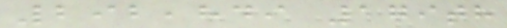292,849 179th
